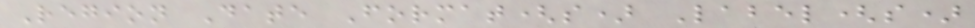Region Date Format(s) Label(s)
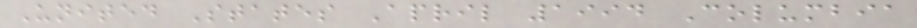United States April 1994 Columbia
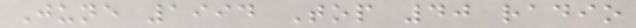June 1994 Top 40 radio
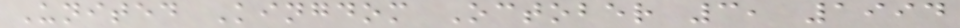United Kingdom October 3, 1994
